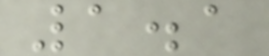1.1
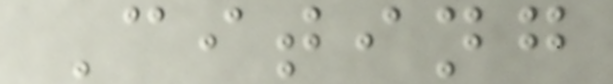Citing
